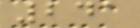241
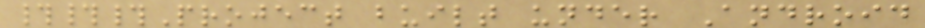###Project built under Android
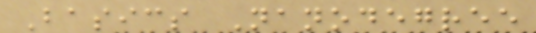Basics Nanodegree
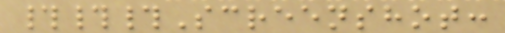###Screenshot:
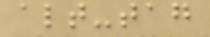alt-tag
